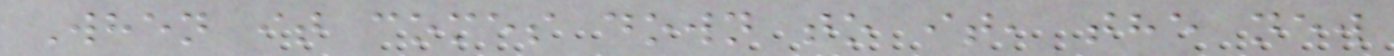When it comes down to it, the new
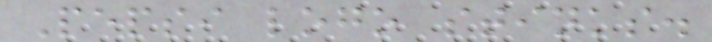Pepsi logo stinks.
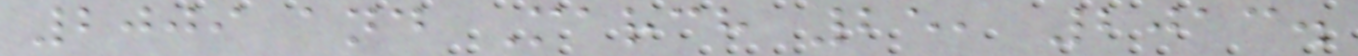2009 and March 25, 2013.
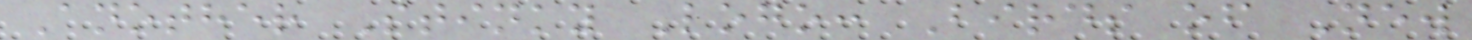Another Stinky Logo: Birds of New
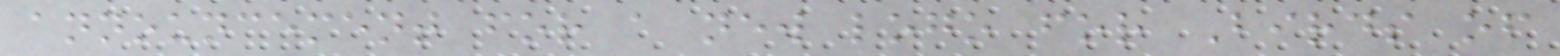announcement for a new logo for Birds of
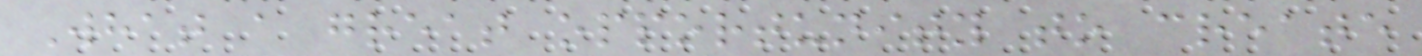What a great opportunity to create
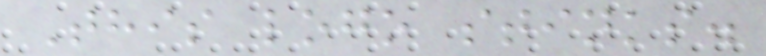This logo stinks.
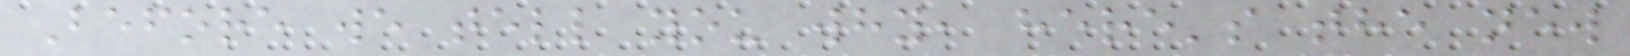Before we tell you why, here's the new
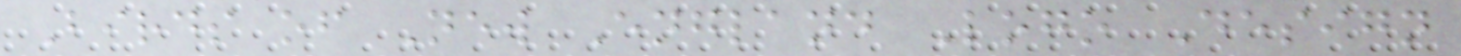Birds of New England Logo Design
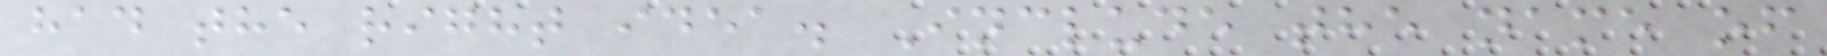had the right idea. Include the name of
